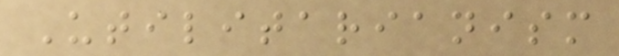Utilitarianism
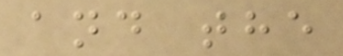and the
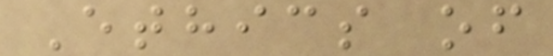Ethics of
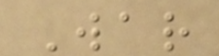War
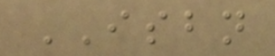ISBN
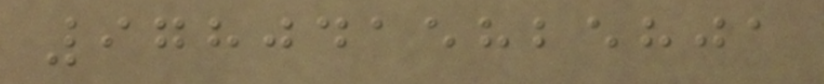9780415825801
